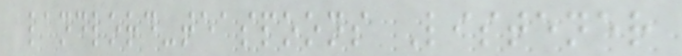landlord-teaspoons Listener
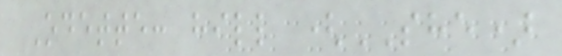Odette: hill (SHE)
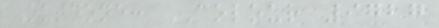Outdone: COLOUR 9727
